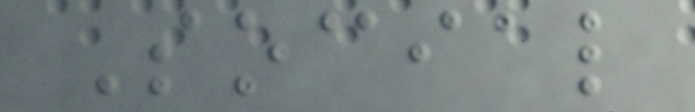Social
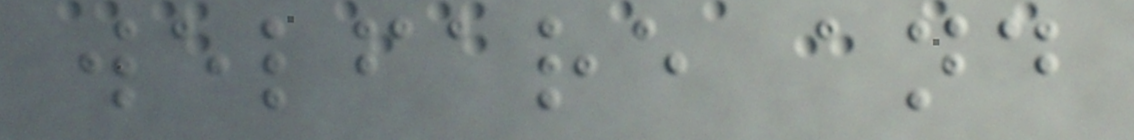welfare and
